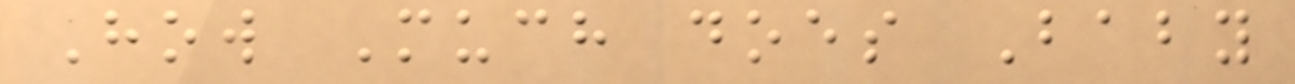How Much does Baby
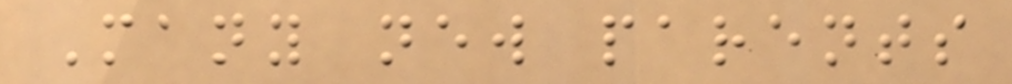Many new parents
